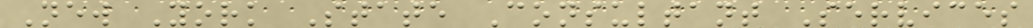New York State Consultant Services
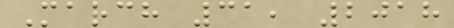March 31, 2018
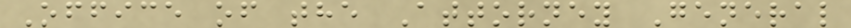Office of the Attorney General
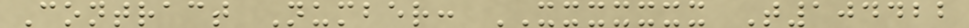Contract Number: XXXXXXX T104422
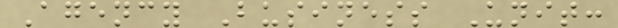Agency Business Unit:
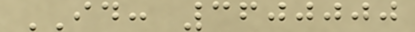ID: 3600000
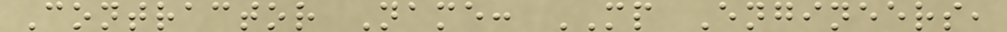Contractor Name: MP Engineers,
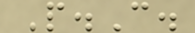P.C.
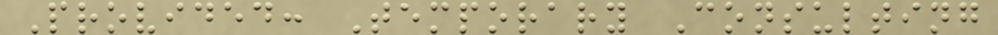Provided: Temporary Consulting
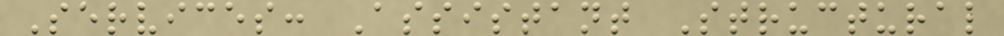Services: Assistant Structural
